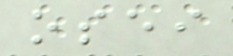osei
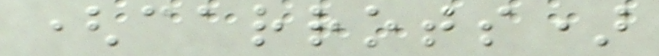(carrots)
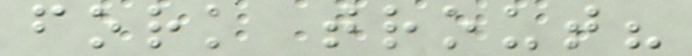fork trout?
